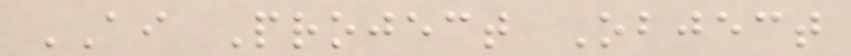AI Project Object
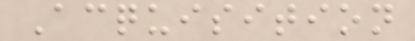Acquisition
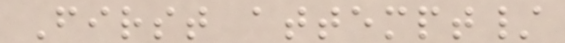First attempt/
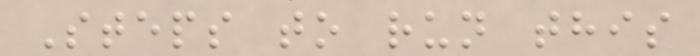Steps to run this
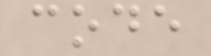code
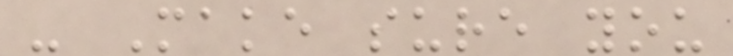- Make sure you
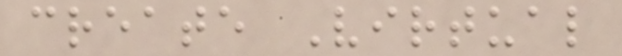create Virtual
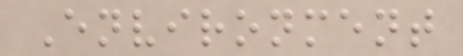Environment
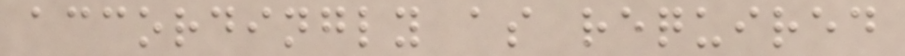accordingly as required
